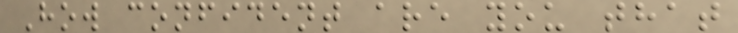How confident are you that
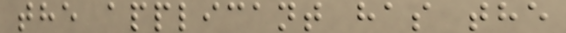the applicant has the
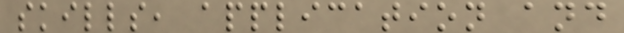skills, application and
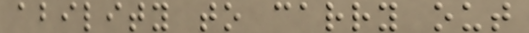ability to carry out
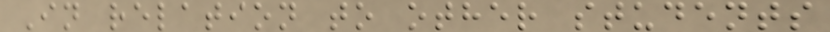In relation to other students
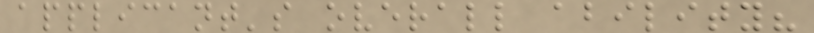applicant's overall ability?
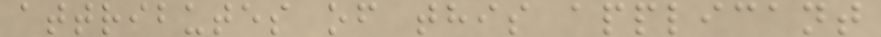attributes of this applicant
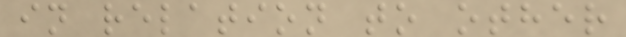in relation to other
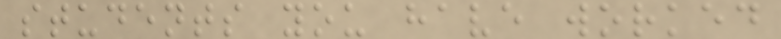students you have worked
